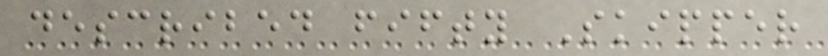described fifty Skipper
